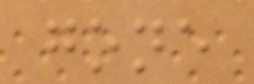gone
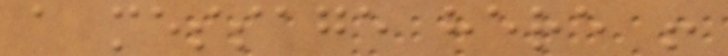a message here !
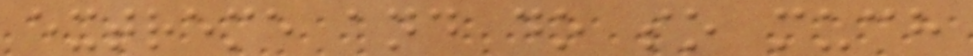extreme and do so much
